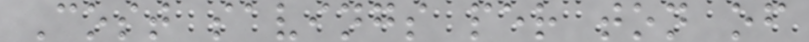Cost savings per ton of
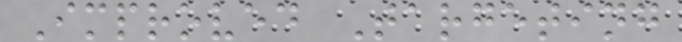Improved Targeting
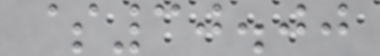$30.00
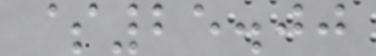$25.00
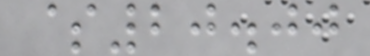$20.00
